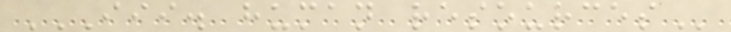III. HUMAN RESOURCES
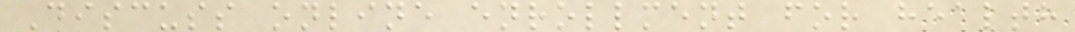Discuss online enrollment for health
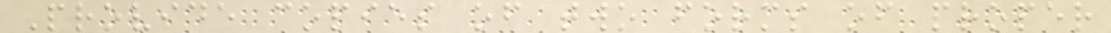Provide copies of two forms of proper
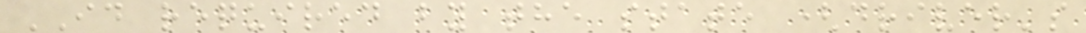ID required by the state (driver's
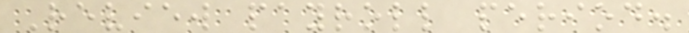Review payroll period.
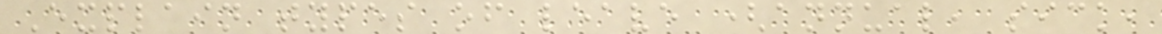Explain types of leave (annual, sick,
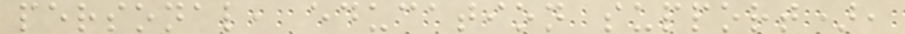personal, education support),
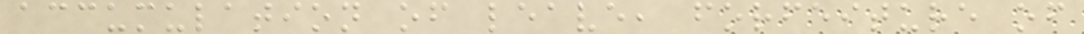accumulation of leave, forfeiture of
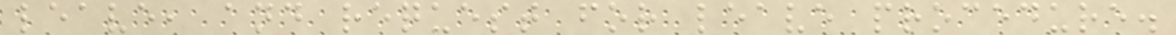leave, and request for leave procedure.
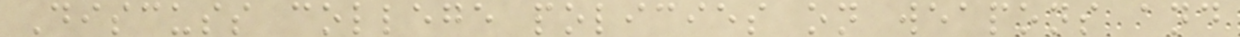Discuss college policies on weapons and
